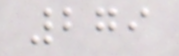279
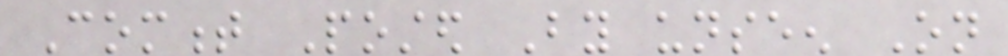Comment Posted By unseen On
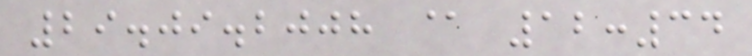29.09.2008 @ 12:34
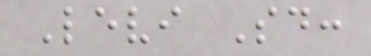Levi Said:
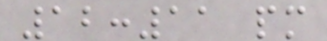12:11 pm
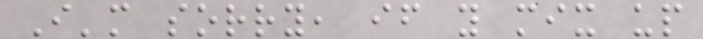I'm sorry, if you mix up
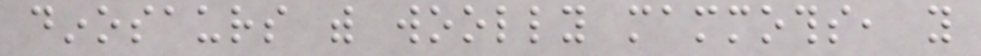dinosaurs with woolly mammoths, you
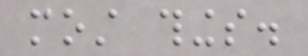most things.
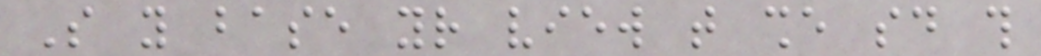So you base your view that she said this
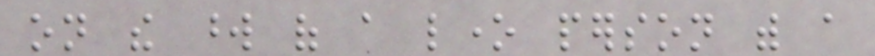on the word of a lone person with a
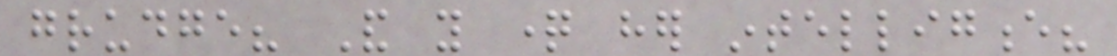grudge? And you question her intelligence?
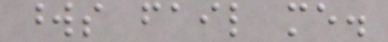words fail me.
